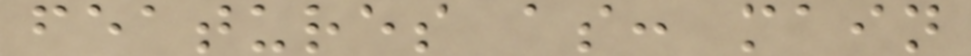features as: main
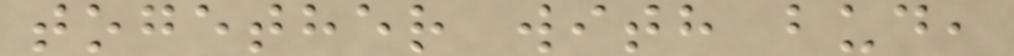together with bud,
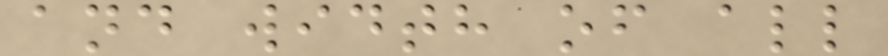and width of all
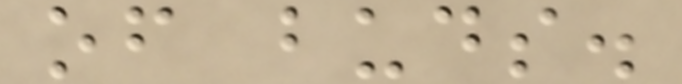of buds.
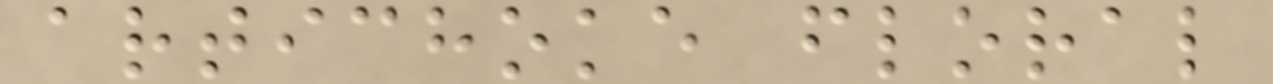artichoke floral
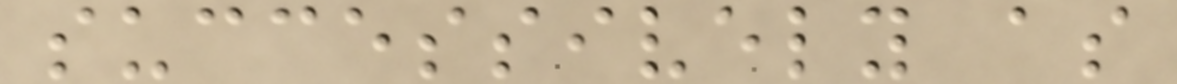successively as
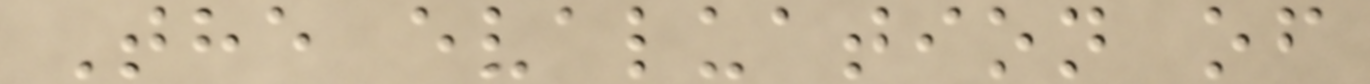The evaluation of
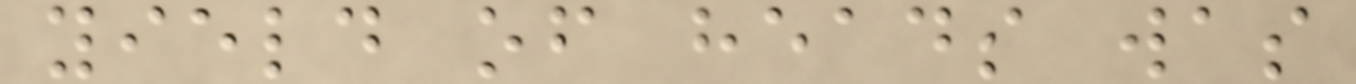yield of heads was
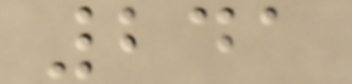241
